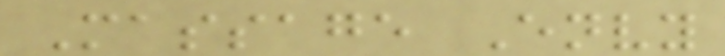Massage Envy
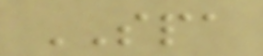SPA
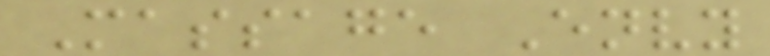Massage Envy
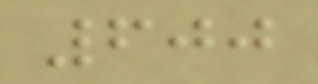600
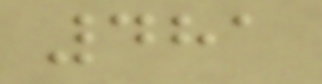481
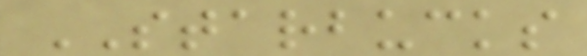STARBUCKS
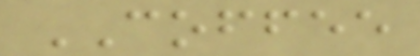COFFEE
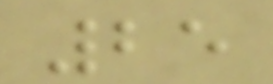25
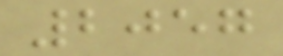2057
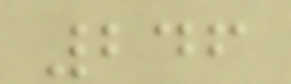246
